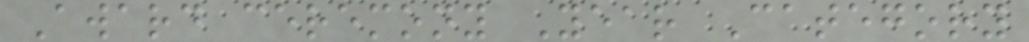Award ceremony Year Category
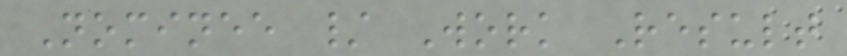Nominee / Work Result
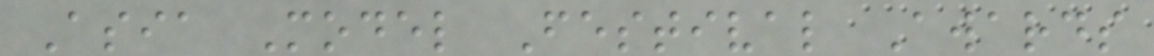Asia Model Festival Awards
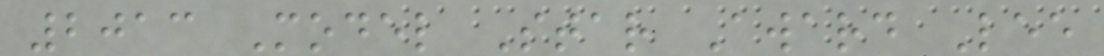2013 Model Star Award Lee
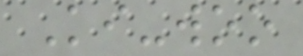Ki-woo
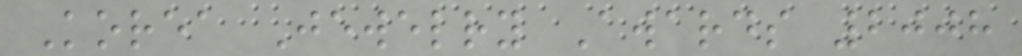Korea Jewelry Awards 2008
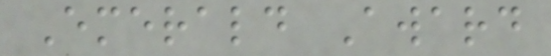Emerald Award
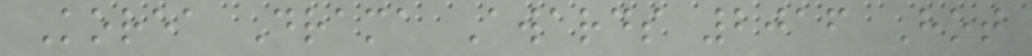Korea Drama Awards 2016 Hot
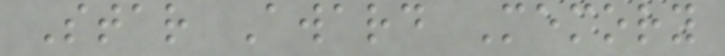Star Award Memory
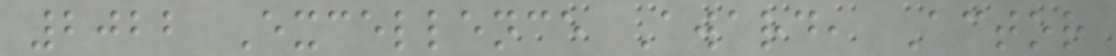2022 Excellence Award, Actor
